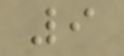9
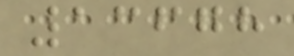13678
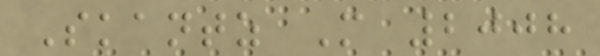Skantz M 2008
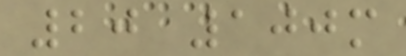20 100m
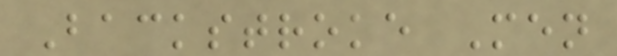Backstroke Men
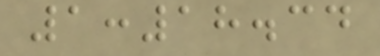1:18.34
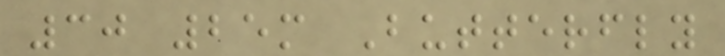30 25m Butterfly
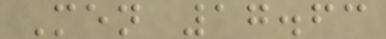Men 17.63
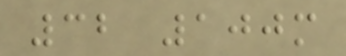32 100m
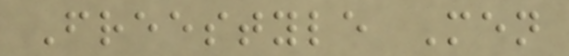Freestyle Men
